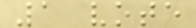1 vote
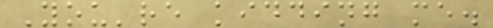You're kidding me.
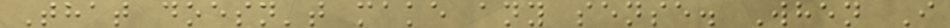That doesn't make any sense. When I
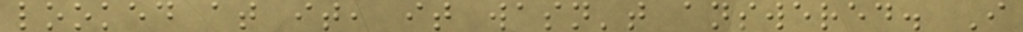looked at it, it wasn't answered. I
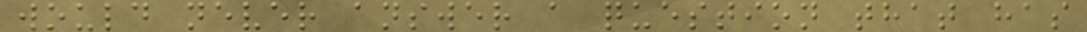would never answer a question that has
